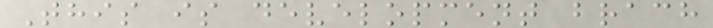This is development brach
